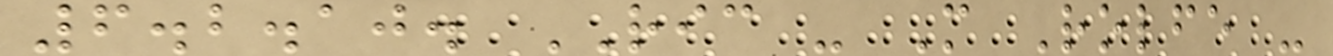6.2.10. RIC - M Rolfe -
